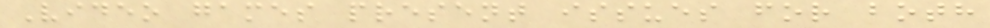Video games present issues for both
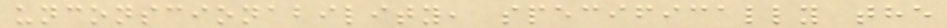unconscionability, specifically the
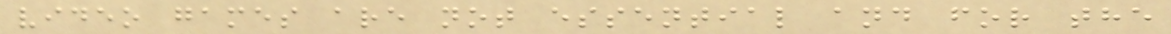video games are not essential and for the
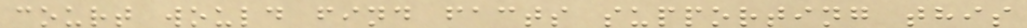court would find facts supporting this
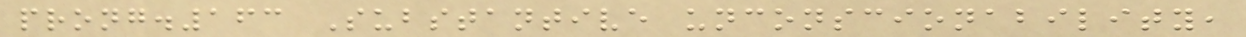prong.163 Substantive unconscionability,
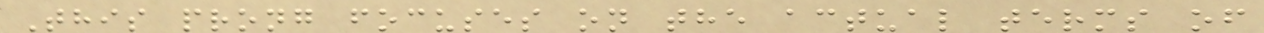This prong focuses on the actual terms of
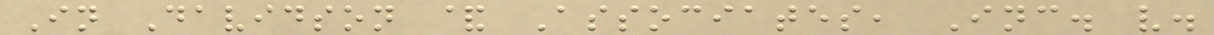In Davidson & Associates, Inc. v.
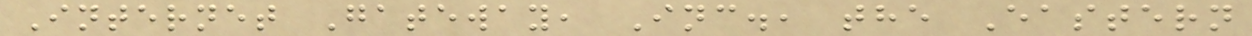Internet Gateway, Inc., the Eastern
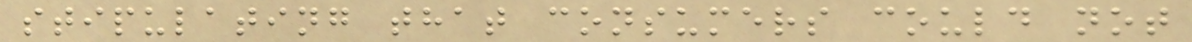stipulating that consumers could not
